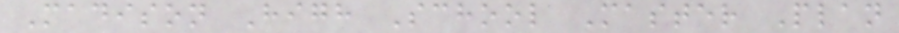Madison High School Master Plan
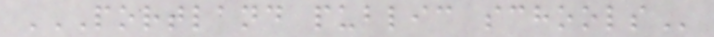PORTLAND PUBLIC SCHOOLS
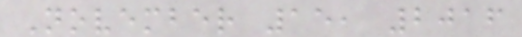November 15, 2016
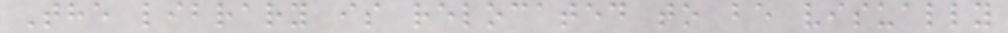The library is relocated to be visually
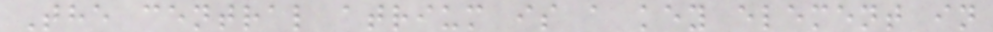The central atrium is a key element in
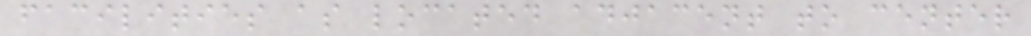facilities as located adjacent to center
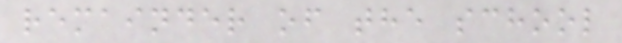remainder of the school
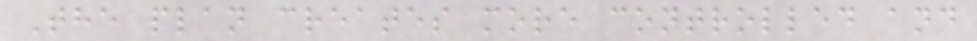The plan creates more controlled and
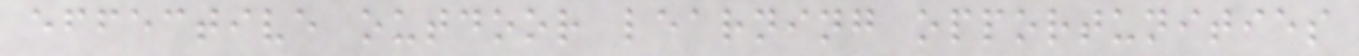effective outdoor learning opportunities
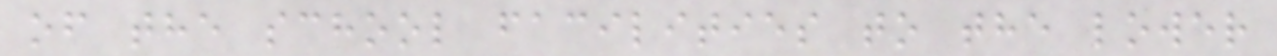of the school facilities to the lower
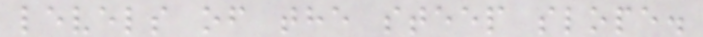levels of the steep slope.
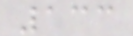133
